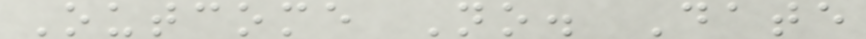Outcome No. Date
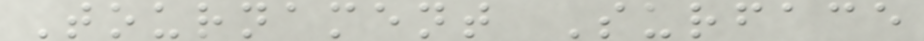Tournament Surface
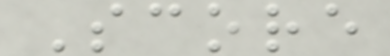Score
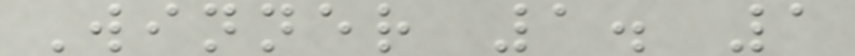Winner 1. 1
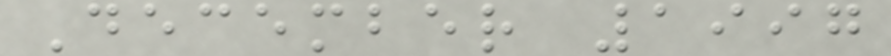December 1997
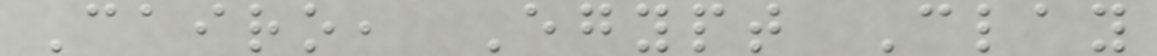Cairo, Egypt Clay
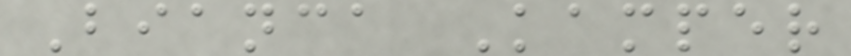Bianca Kamper
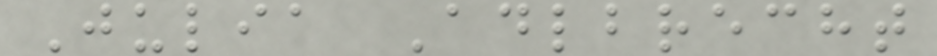Julia Adlbrecht
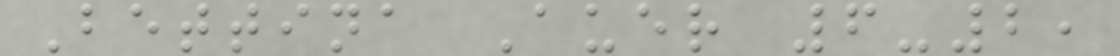Bettina Auer 6-2,
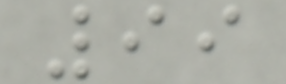99
